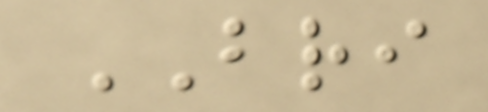BRI
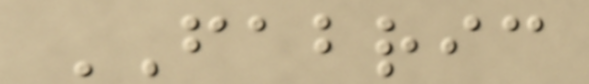FABRIC
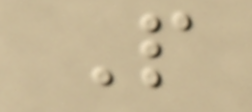P
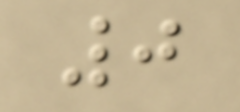0
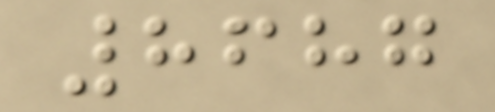8687
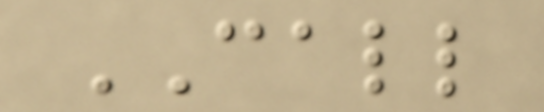CALL
